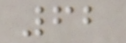62
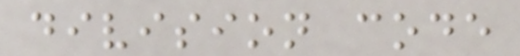division code
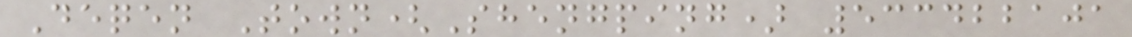Deqen Town(Shengping) 533422101
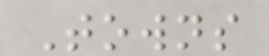Towns
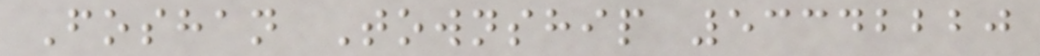Foshan Township 53342220
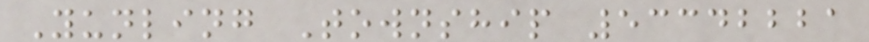Yunling Township 53342221
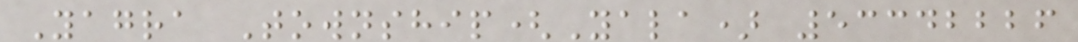Yagra Township(Yala) 53342226
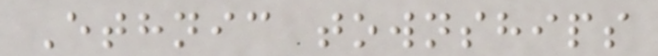Ethnic townships
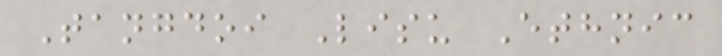Tangdoi Lisu Ethnic
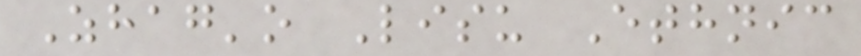Zhag'o Lisu Ethnic
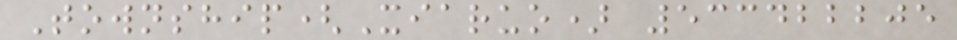Township(Xiaruo) 533422205
